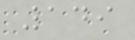149
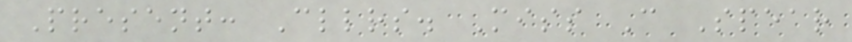Present: Cllrs. Miss C Spear
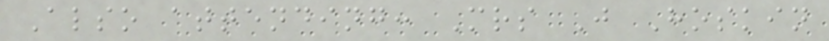Also attending: Mrs J Hoskin
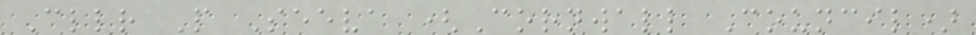Cllr P Seeva (Cornwall Council)
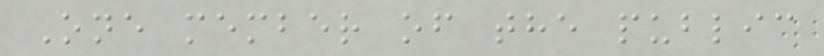One member of the public
